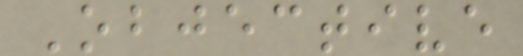Objective
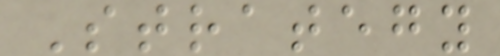Strategy
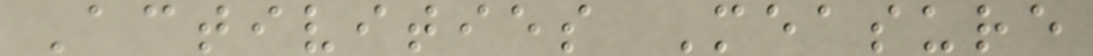Activities Measure
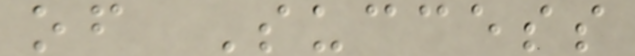of Success
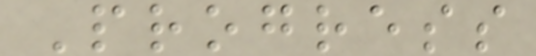Progress
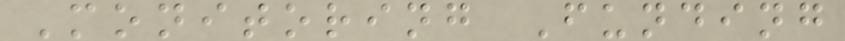Monitoring Funding
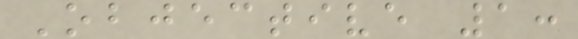Objective 1:
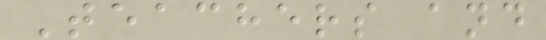Teachers and
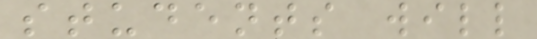students will
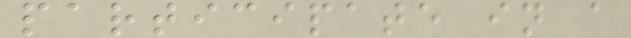participate in a
